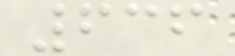636
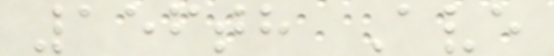156th Ave
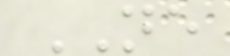NE
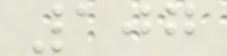107
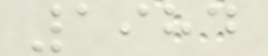1984
